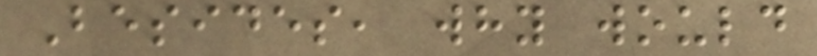Besides, why would
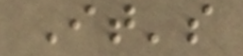It's
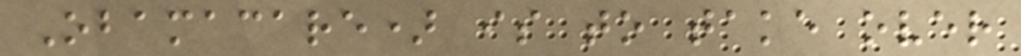Obamacare) is to take over
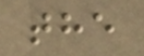the
